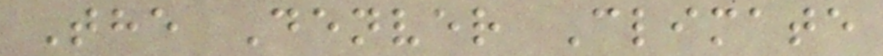The Denver Climate
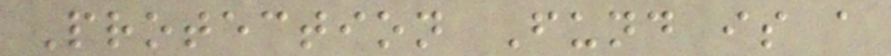Protection Fund is a
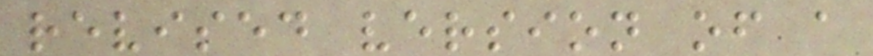revised version of a
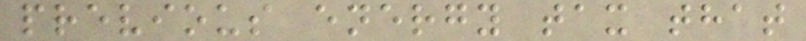previous energy tax that
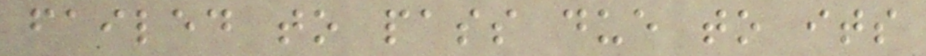failed to pass due to its
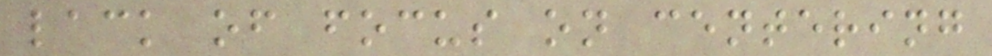lack of focus on centering
